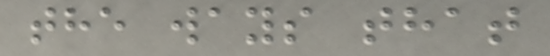the ways that
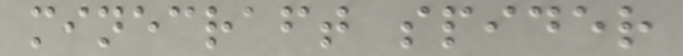minecraft spider
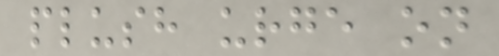plush urge on
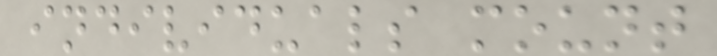individuals mount
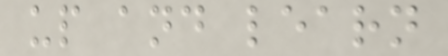up and learn
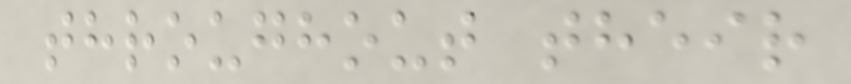throughout their
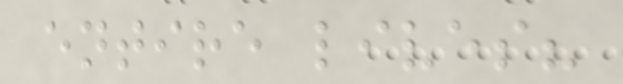entire lives?
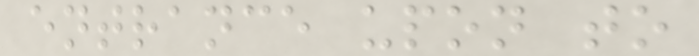entrance upon to
